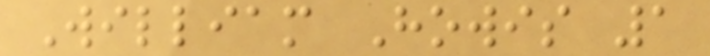William Howis 1
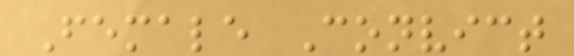Female Convict
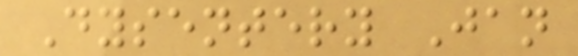Dysentery Jan
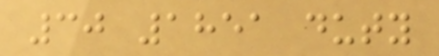30 1851 duty
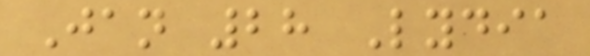Jan 28 Lydia
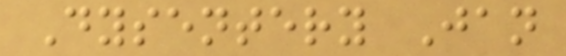Dysentery Jan
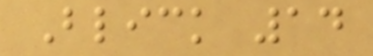Blick 14
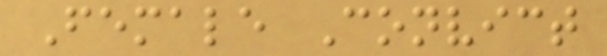Female Convict
